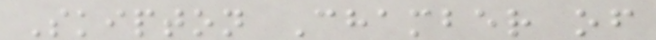Skipton Chamber of
